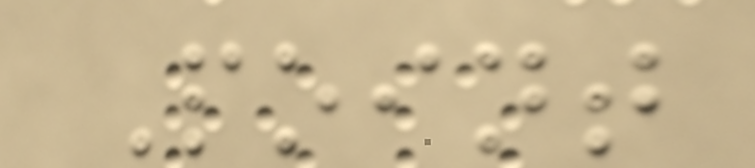Point
